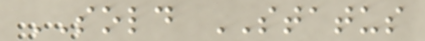SOLD STATUS
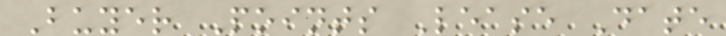Buyer Points Lease Date
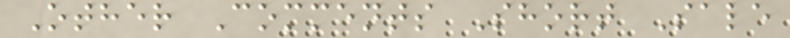Other Comments Short Sale
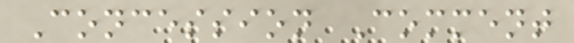Concession Comment
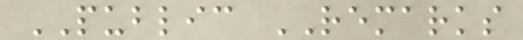PUBLIC REMARKS
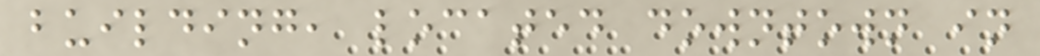building, located downtown in
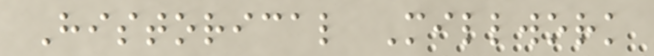Historical Millwork
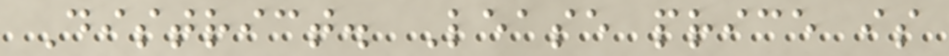District. Lease price is
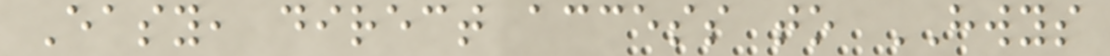Easy, direct access to HWYS
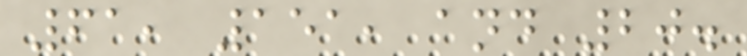61, 151, and 20.
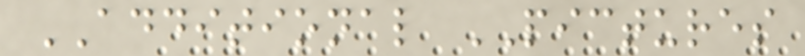ADDITIONAL PICTURES
